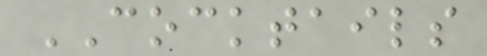COCKTAILS
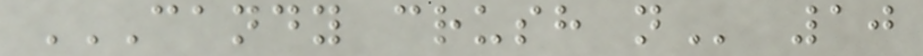CANDY CRUSH N 10
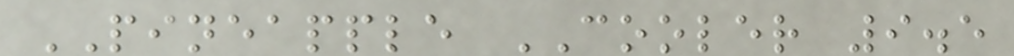PINEAPPLE COOLER 9.5
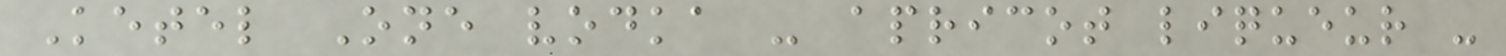Ketel One vodka - apricot liqueur -
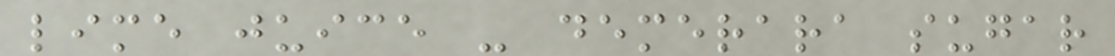lime juice - demerara sugar
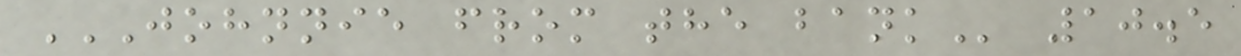JOHNNIE FROM THE BANK 10.5
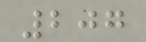207
